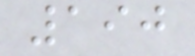190
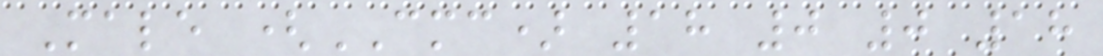Male (CMC) 18 0 0 18
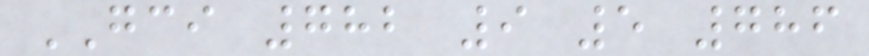GCI 782 9 5 786
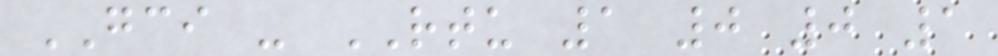GCI - RTU 1 0 0 1
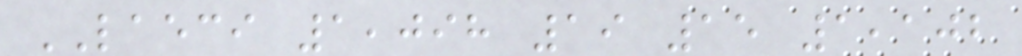LAECI 1,098 19 15 1,102
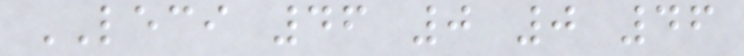LECI 46 0 0 46
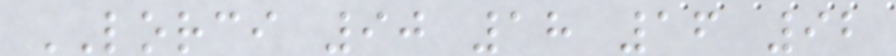LORCI 90 18 16 92
